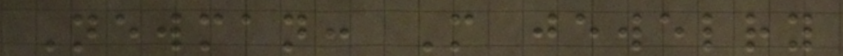Newman: More jewelry
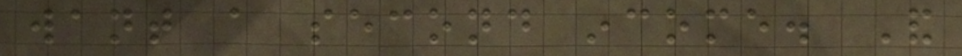want a second income. And
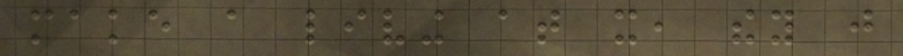make a living at it, they just
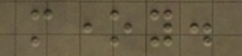money.
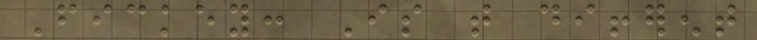Fickey: Is that different
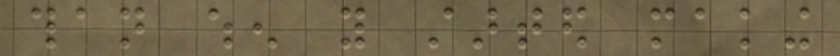than when you started making
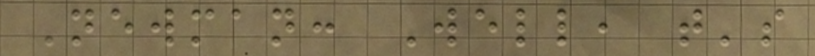Newman: Well, that's
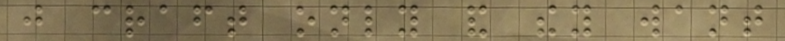just craft only and they want
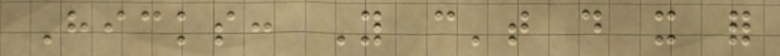Hicks: You can't do it for
